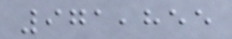971,855
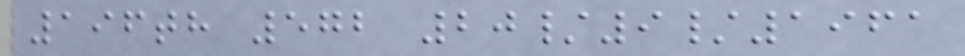196th 572 20/9/1961
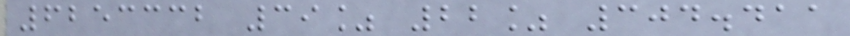6253332 39% 22% 304.411
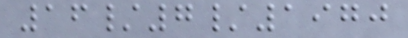16/7/1970
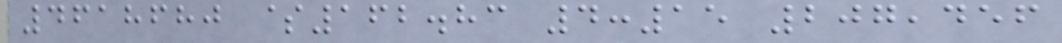4618680 $162.83 4:15 207,456
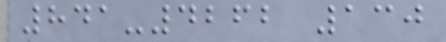841-4262 130
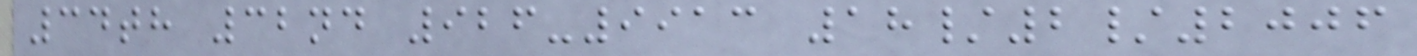34th 32nd 926-9913 18/2/2006
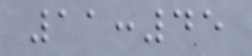11:45
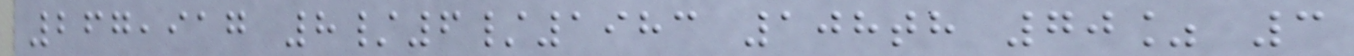267,917 8/6/1983 108th 70% 3
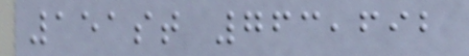151st 763,692
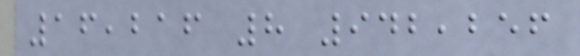16,216 8 942,256
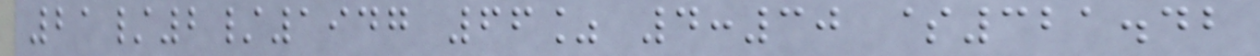21/2/1947 66% 4:30 $321.42
